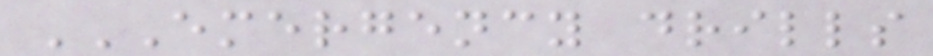EMERGENCY DRILLS
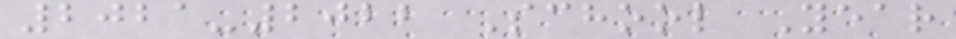2021-2022 School Year
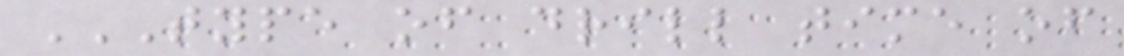TYPE OF DRILL TIME OF
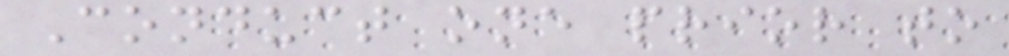Conduct one prior to
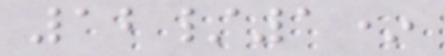12/1*
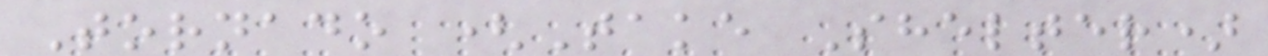Tornado (Take Shelter)
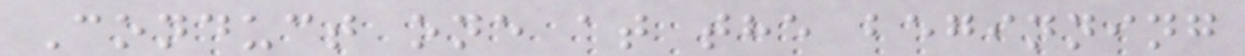Conduct one at the beginning
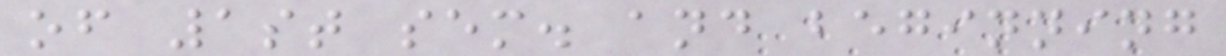of 1st sem. and beginning
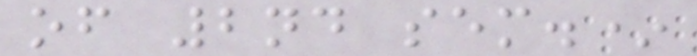of 2nd sem.*
